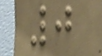0
